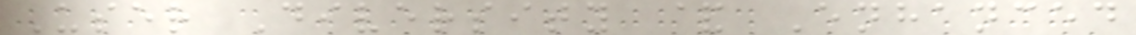User Diversity & Enhanced
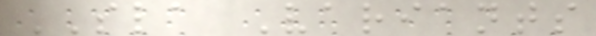SLA Variants
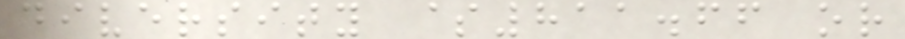diversity $811.66 or
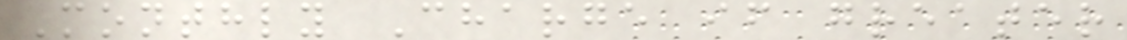Monthly Charge if greater
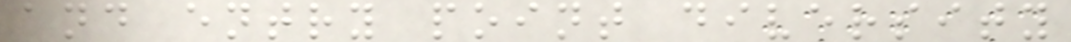and entry point diversity
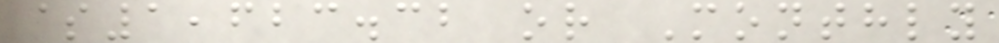$1,623.32 or Monthly
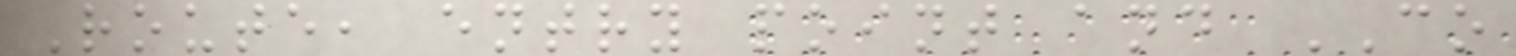Route, entry point and CO
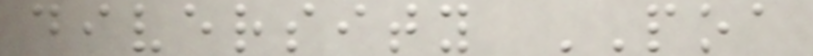diversity POA
